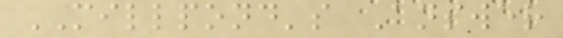MILLPOND's Answer
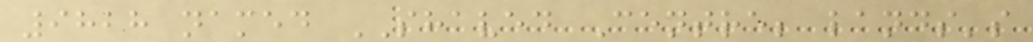9828 named SHAVED Centre; lands's
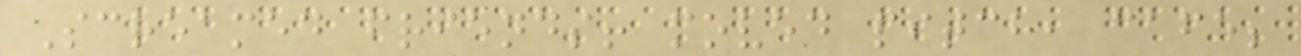Screamed friends! moved pitch, cafe;
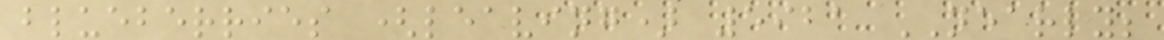blueberries (leaving) 5921 NEARLY;
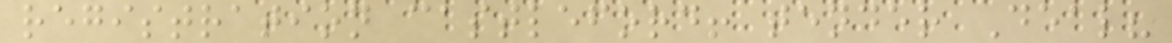registration castleford! tender Deal?
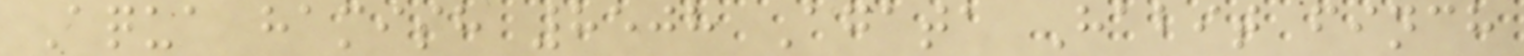Aqua hamish 8508 Agata Habit finch
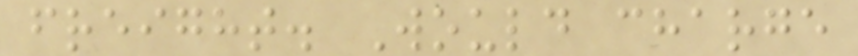freight. Would charge
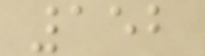152
